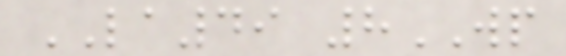LA49 8WP
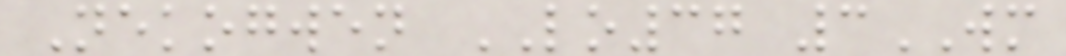Nekogwen LO37 3WM
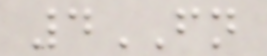4FN
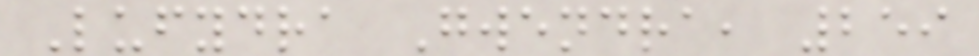Lufydra Gwendra, 259
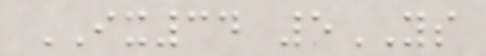IX34 5YS
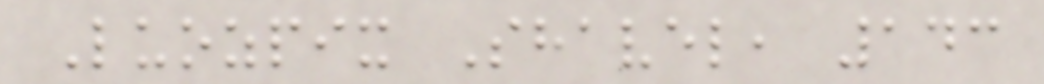Luozpix Shavel, 143
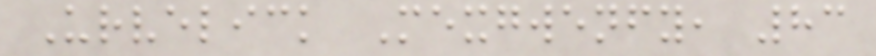Urvelick Mexgwenfy, 83
